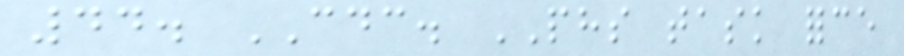44. CDC. PHS task force
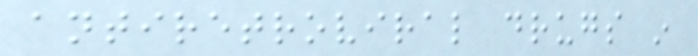antiretroviral drugs in
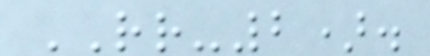RR-2).
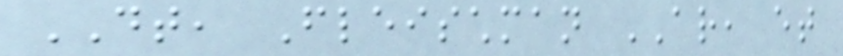DT, Fleischman AR, et
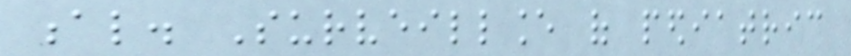al. Surveillance of pediatric
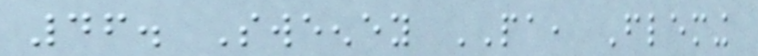46. Sweeney PA, Fleming
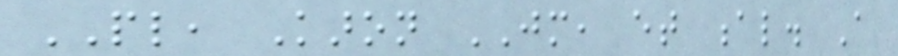PL, Karon JM, et al. A
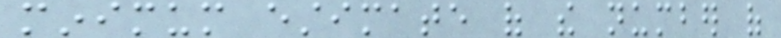minimum estimate of the number of
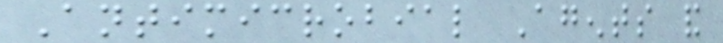Antimicrobial Agents and
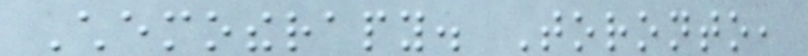Chemotherapy. Toronto,
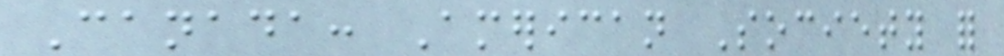Canada: American Society for
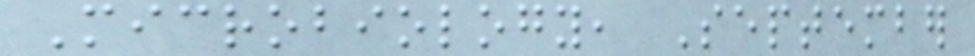Microbiology, September
